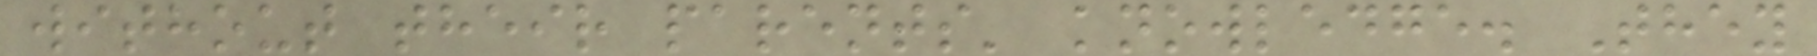without their parents' knowledge. They
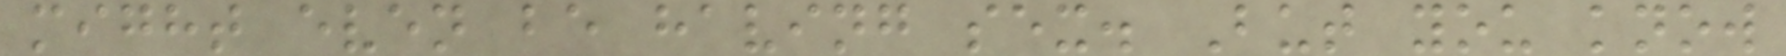might even be having sex. But you know
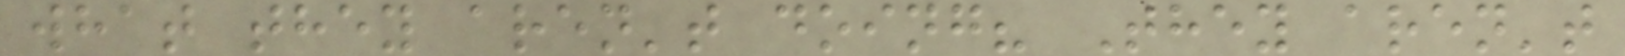what they aren't doing? They aren't
